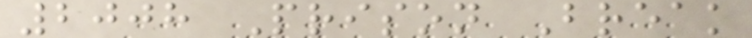2008 Prison Break
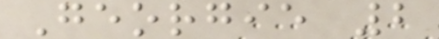Georgie 2
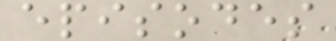episodes
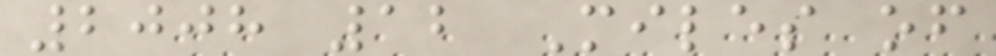2008 12 Miles of
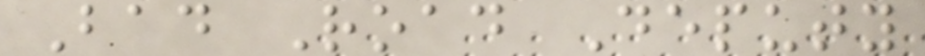Bad Road Deputy
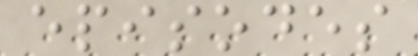episodes
